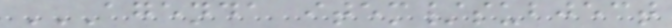AGENDA ITEM/SUBJECT
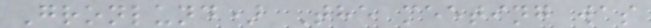Gronlund) The meeting was
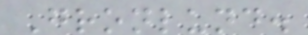Gronlund.
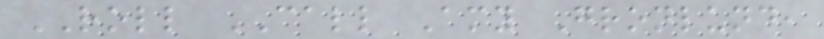ROLL CALL Amy Gronlund,
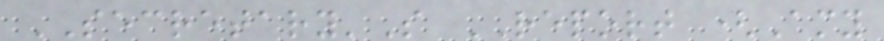SECRETARY'S REPORT (Amy
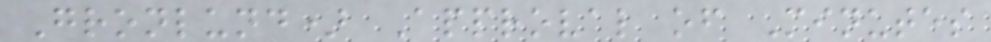Gronlund) Approval of Minutes
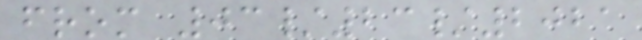from 03/23/2021
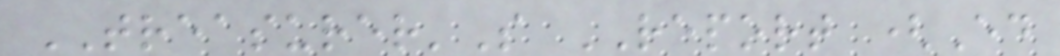TREASURER'S REPORT (Ed
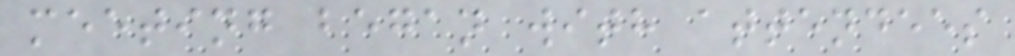meeting began with attendees
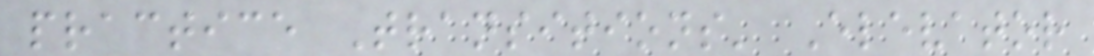practice Transitions' Elevator
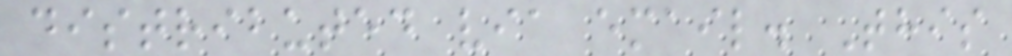distributed via email. This
